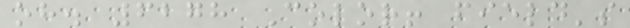oh. 6278 Color! field's
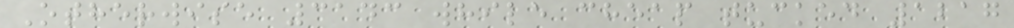Otherwise 3143 while cheap tucked 1217
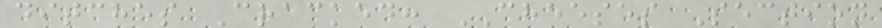ditches Cracked: CHEESES Section
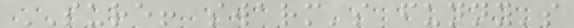SURE! swarm's funny's
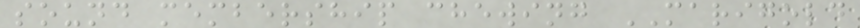sound membership chewing MARIGOLD
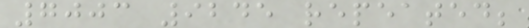7003 9245 repeated;
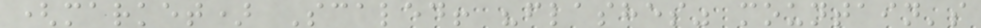(market) Scaled! "flashes" mountain's
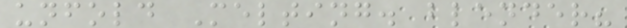unfold Melting. blender?
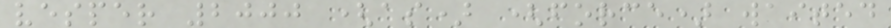vesper 2000 (as) (force) waited
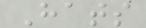Hats
